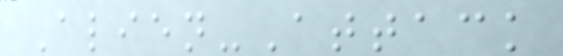Alien-Attack
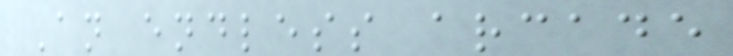An endless arcade
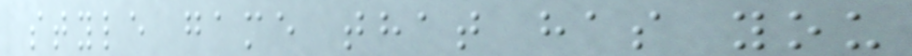style game that has you
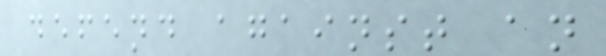defend against an
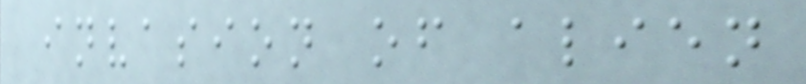invasion of alien
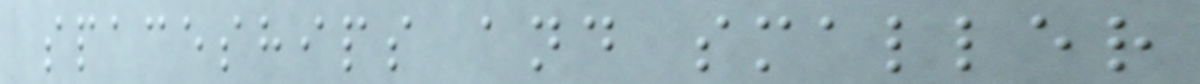spaceships and smaller
